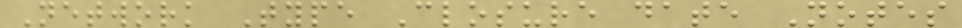Network Type Closure date Notes
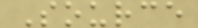Source
